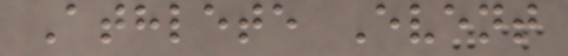Athlete Event
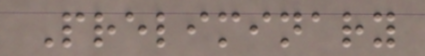Preliminary
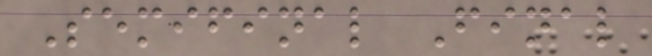Semifinal Final
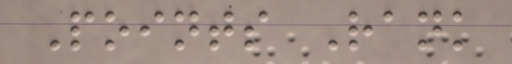Points Rank
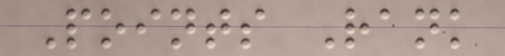Points Rank
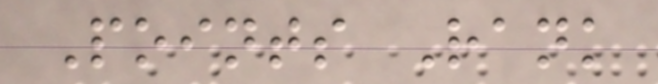Points Rank
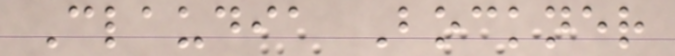Claudia Bockner
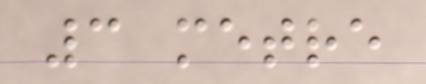3 metre
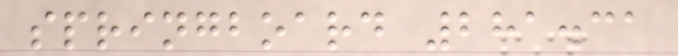springboard 281.31
